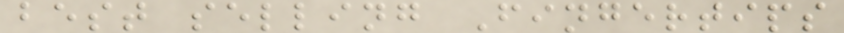best selling Fingertips
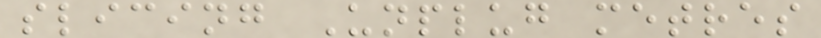slicing Unplug metres
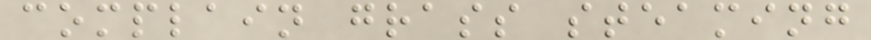complain grass steaming
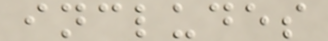includes
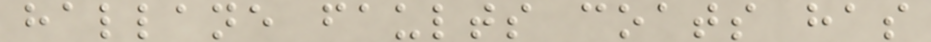hallane faults coats has
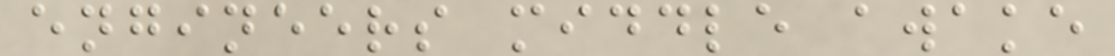engineers middle awake
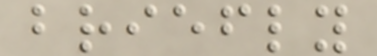briefly
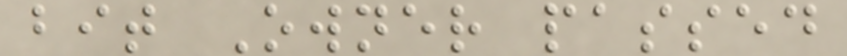bit Owner passed
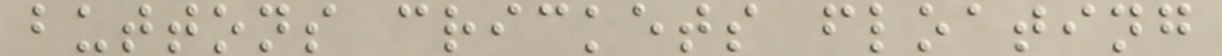buttons crickets floating
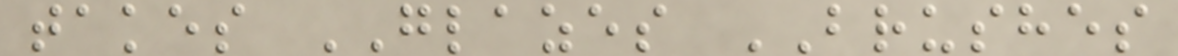takes GLAZES BRUSHES
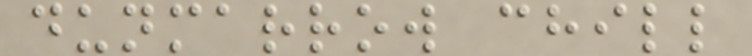dunmarrow chill
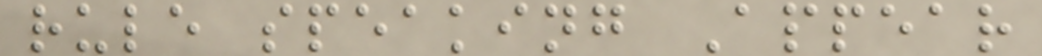rule speaking Appear
